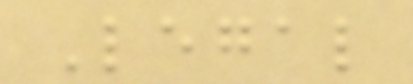Legal
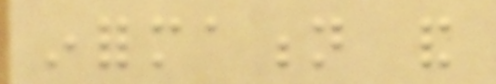information and
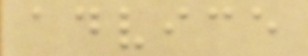advice
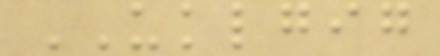UKLGIG
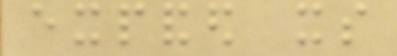expanded its
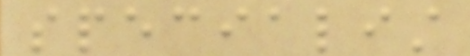specialist
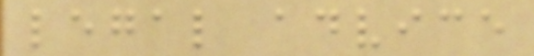legal advice
